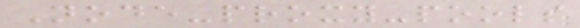Node-proxy-pools
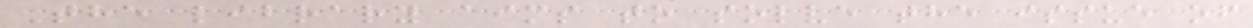The library aims to solve the issue of
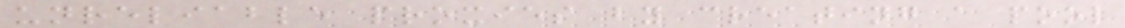unreliable proxies by creating a pool
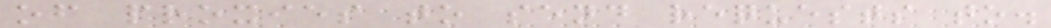of proxies to send requests to.
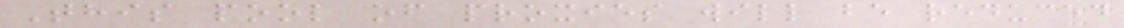This pool of proxies will be reduced
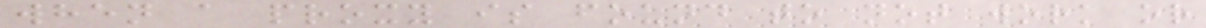when a proxy is found to not work or
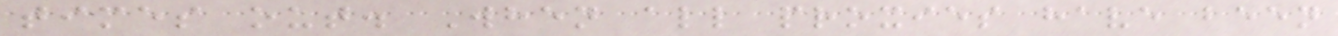times out. When all proxies have been
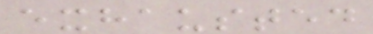exhausted
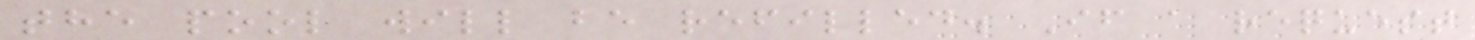the pool will be refilled. If a request
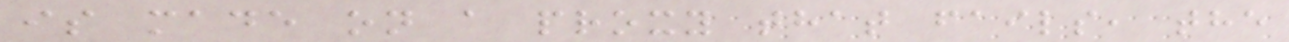is made on a proxy that fails, the
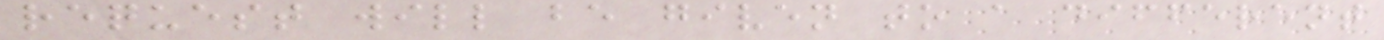request will be given to a different
